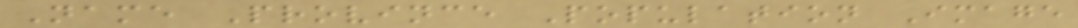Name Province Population Image
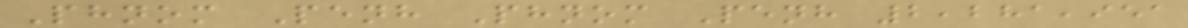Phnom Penh Phnom Penh 2,281,951
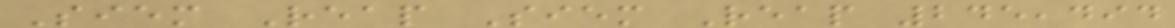Siem Reap Siem Reap 245,494
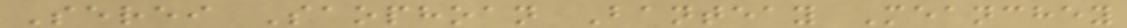Serei Saophoan Banteay Meanchey
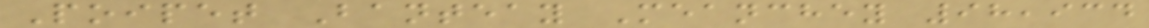Poipet Banteay Meanchey 98,934
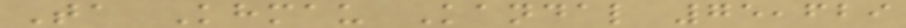Ta Khmau Kandal 75,629
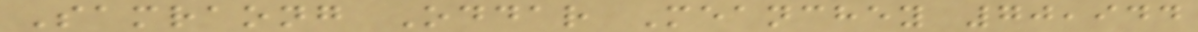Samraong Oddar Meanchey 70,944
